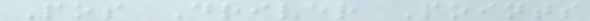Pos Driver Points
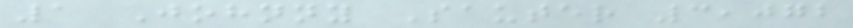1 Johnny Sauter 3,072
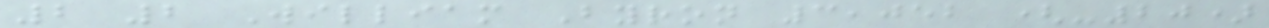2 2 William Byron 3,052 (-20)
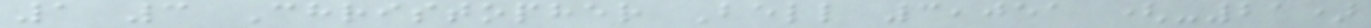1 3 Christopher Bell 3,051 (-21)
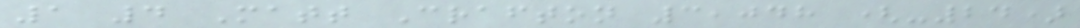1 4 Matt Crafton 3,048 (-24)
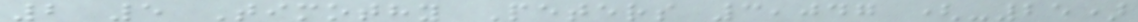2 5 Timothy Peters 3,047 (-25)
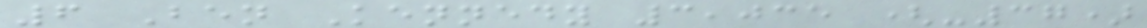6 Ben Kennedy 3,035 (-37)
